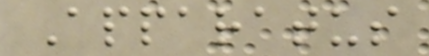Apparatus
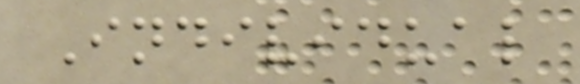Individual
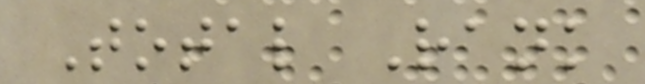Total Rank
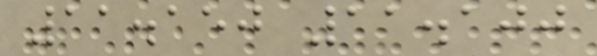11.150 11.100
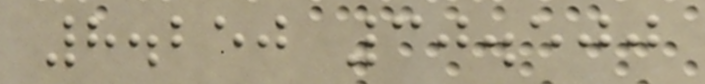8.250 30.500
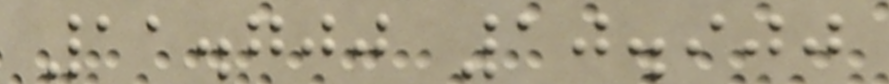11.700 10.900
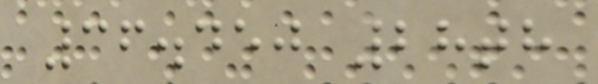36.450 28th
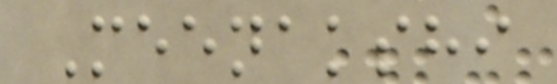Meenakshi
